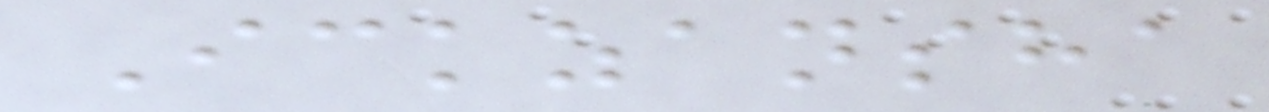Ickzansha
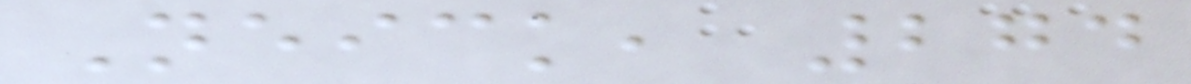Neick, 274
